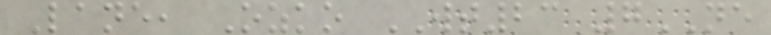Lane, Ozko WT23 7NE
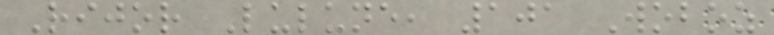Rijor Lulune, 101 Woboz
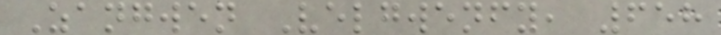Zangwen Velgwenfy, 658
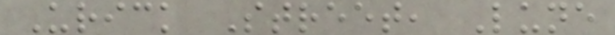Urick Street, Lune
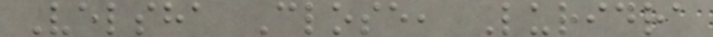Velsha Close, Luridra
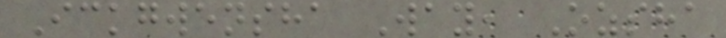Ickgwensha Way, Ozsha
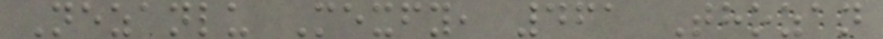Nezanlu Mexfy, 461 Thozan
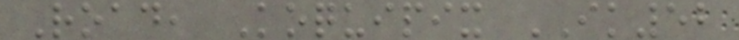Road, Koquipix IK52
